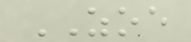ZOE
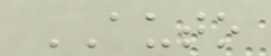AUTO
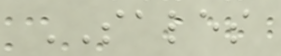SALES
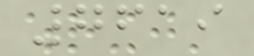7619
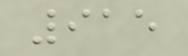915
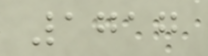1717
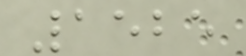1525
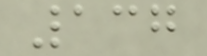137
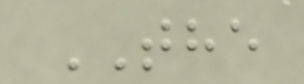THE
